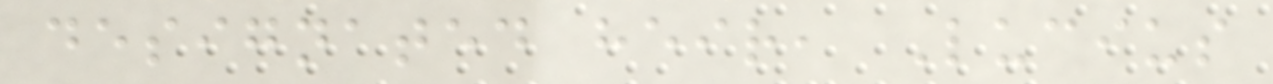designated heir, Lucius
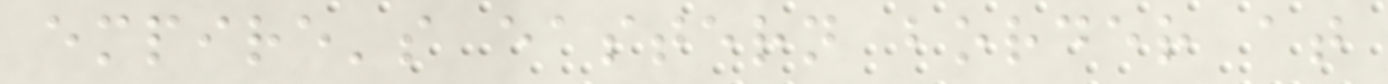empire's eastern border at
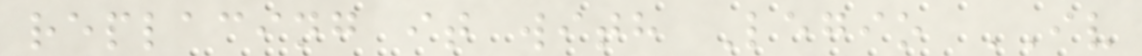replacing it with Legio IV
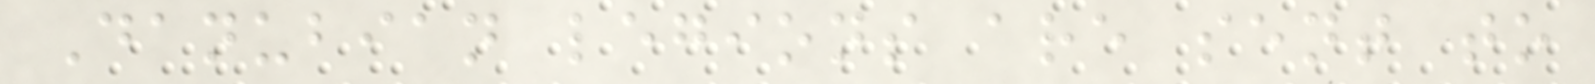Danubian legions are sent to
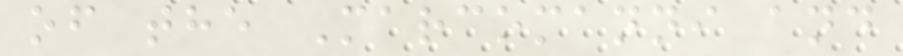of the Marcomanni and
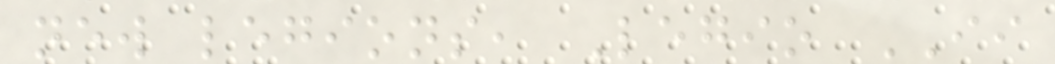new legions, Legio II
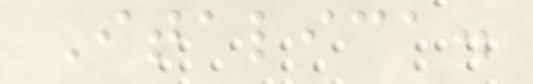Italica.
